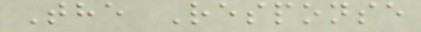The Response
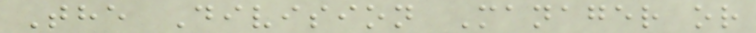The Division Manager or
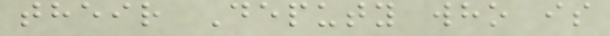their Deputy who is
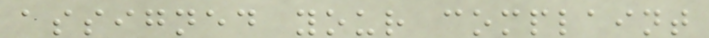assigned your complaint
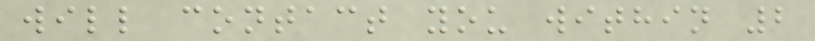will contact you within 2
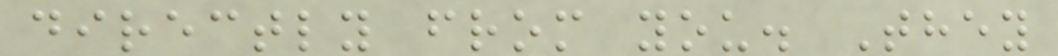directly from you. They
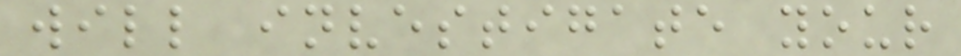will investigate your
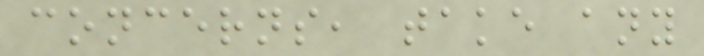concerns, take any
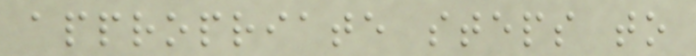appropriate steps to
